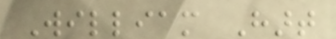William Hart
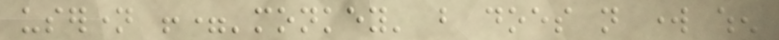username !='monkey' but does not work when
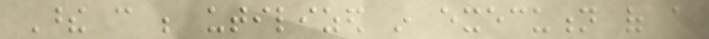These can be utilized in execution of a
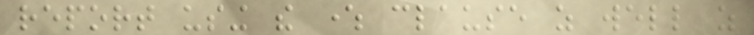report using the where clause as well as
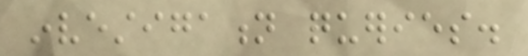investigation queries.
